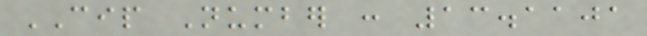CIP Number : 13.1101
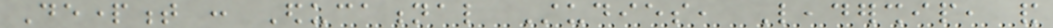Department : Educational Studies, Leadership, and
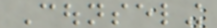Counseling
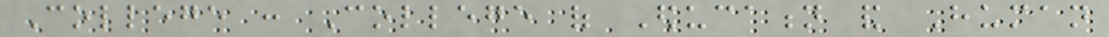College : College of Education and Human
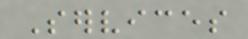Services
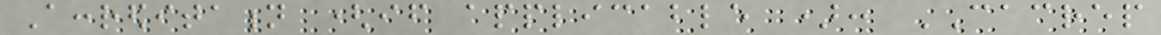Accreditation (if applicable ): CACREP
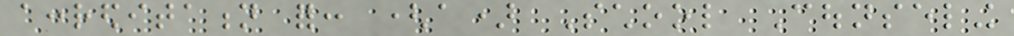accreditation for: (a) School Counseling
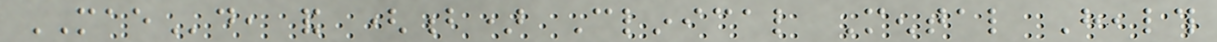MAEd, and (b) Clinical Mental Health
